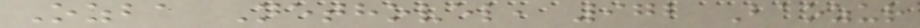Ozba Nethovel, 972 Baozur
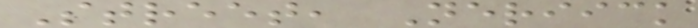Street, Neriick
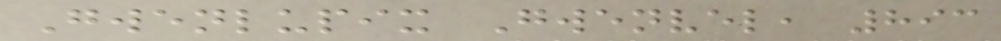Gwenlupix Gwenvel, 893
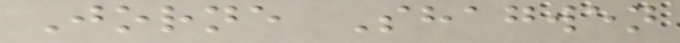Jorne Shagwen
